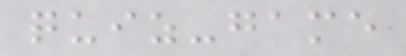quiz-game
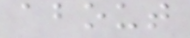about
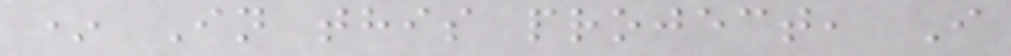* In this project, I
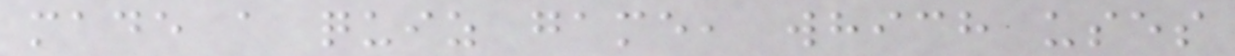made a quiz game, which uses
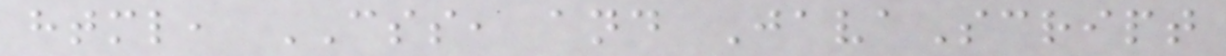html, CSS, and JavaScript
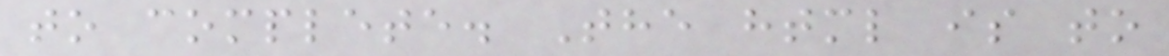to complete. The html is to
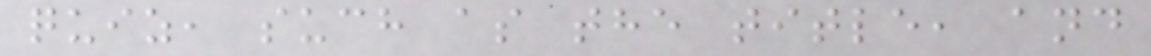quiz, such as the title, and
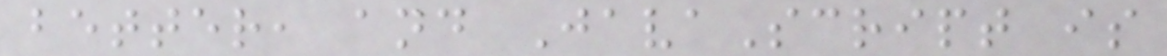better, and JavaScript is
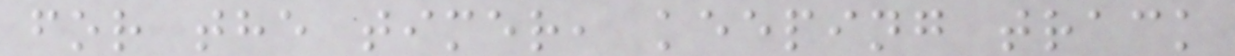for the timer, keeping track
